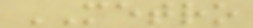METRO
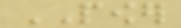POWER
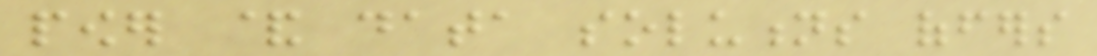power & data solutions offers
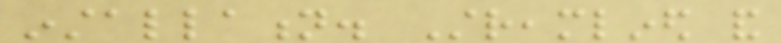installation. Streamlined and
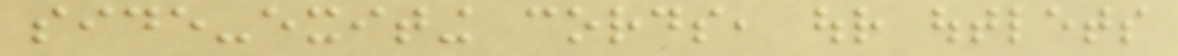side-exiting cords, our outlets
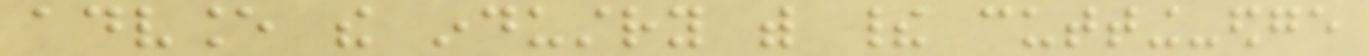advance the industry with their cutting-edge
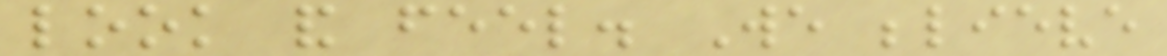look and feel. We believe
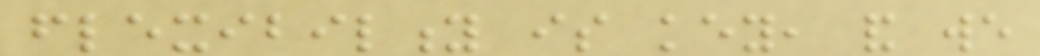flexibility is key, and we
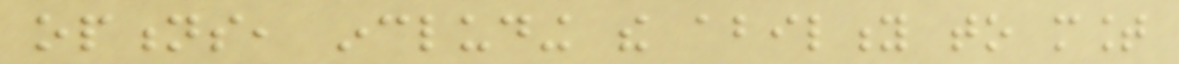options, including the ability to mount
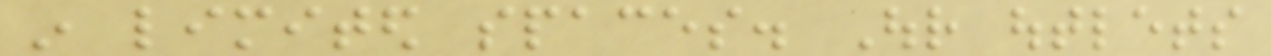in limited spaces. Our outlets
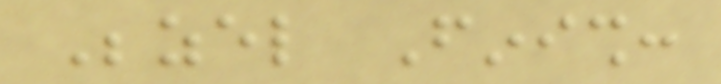Bezel Finish:
